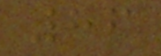86
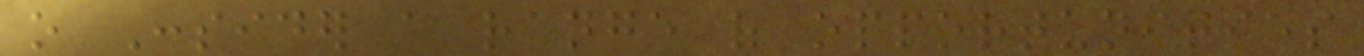o Consider a range of opportunities
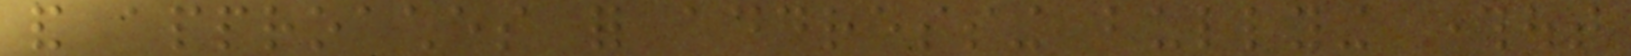and approaches for addressing bullying throughout
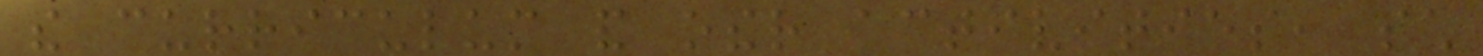the curriculum and other activities, such
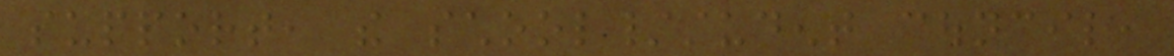support, the school/student council,
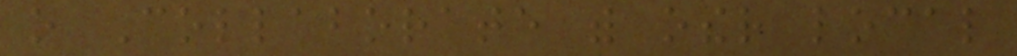o Collaborate with other local
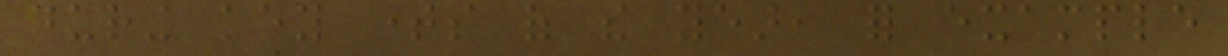during key times of the year, for example
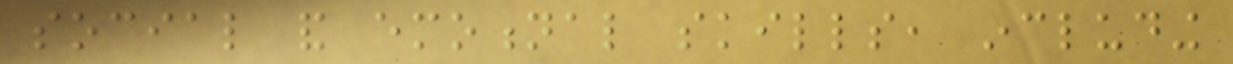social and emotional skills, including
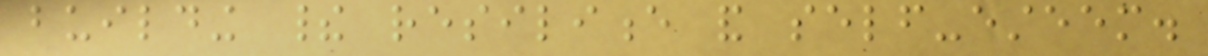building their resilience and self-esteem.
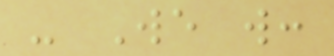- We will:
